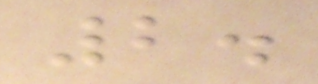2.
